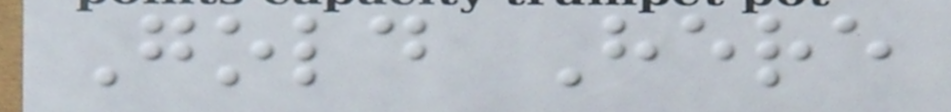Gold Here
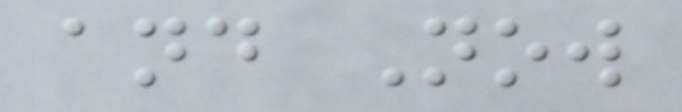and Now
